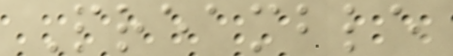Preamble
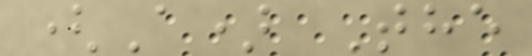(A) The
